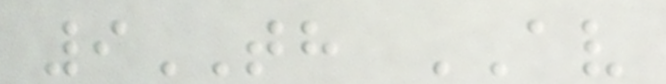9TH AV
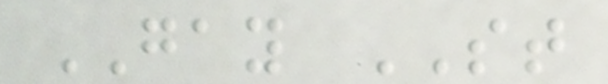GAY ST
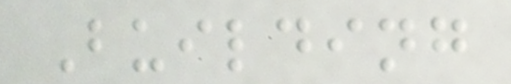Building
